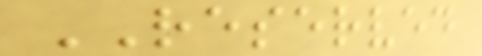RESERVED
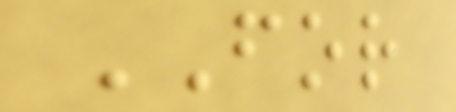FOR
